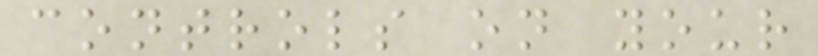controls on your
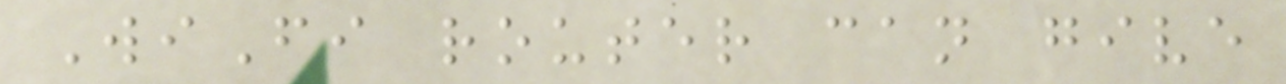WiFi router can give
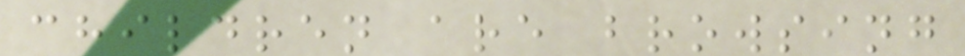children are browsing
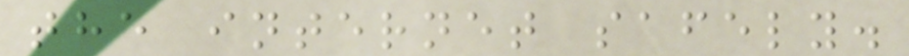the internet safely.
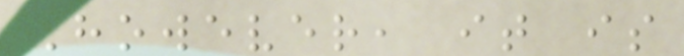However, it is
